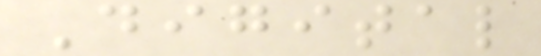Digital
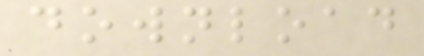download
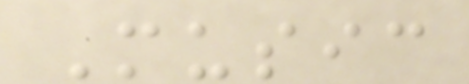Music
